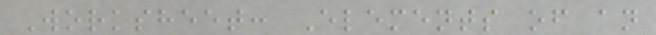Worksheet: Elements of an
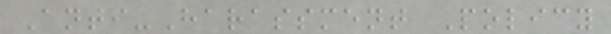Anti-Harassment Policy
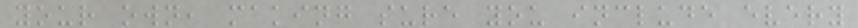your own, making sure you include every
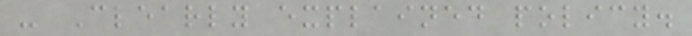- Clearly explained policy.
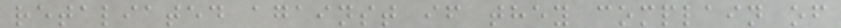retaliated against if they complain of
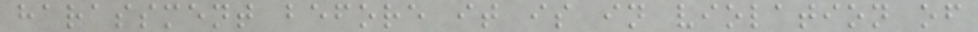harassment before it is in violation of
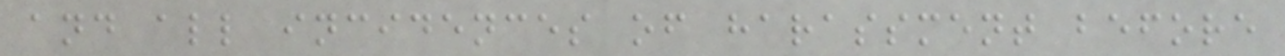and all incidences of harassment before
